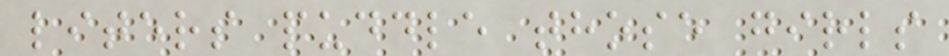liters puddle those girls
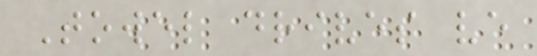Towel drives ve
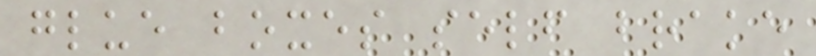glue boxes self brake
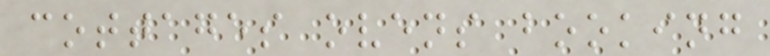cottages ovens booking
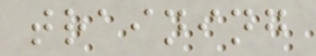training
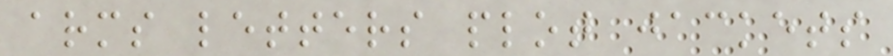arms letters plot jackets
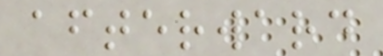afterward
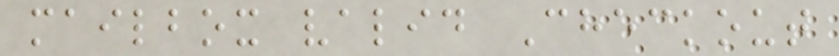mailbox valid Checkout
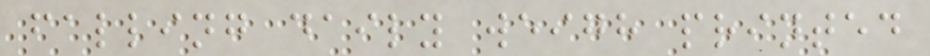falling daily weigh printed
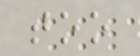too
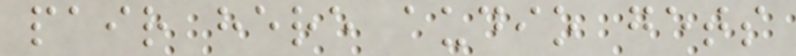pair here audio gets
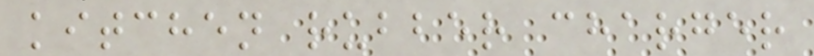kitchen rubber charger
